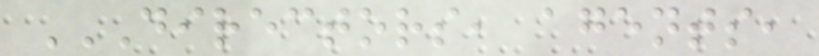DIRECTORS, AGENTS,
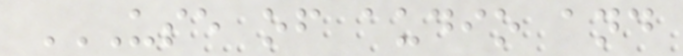USE OF AUDIO AND
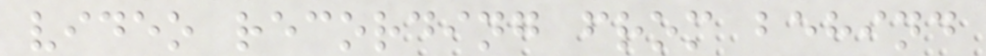video recording from behind
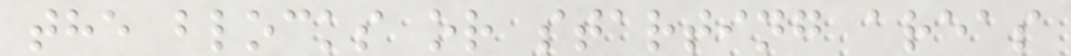the blocks or starting areas
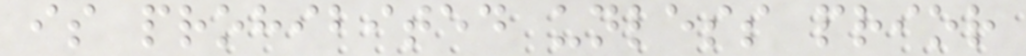is prohibited unless prior
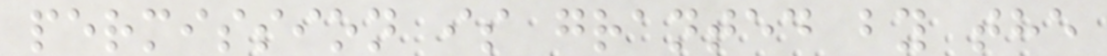permission is granted by the
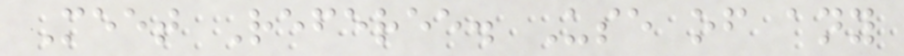Meet Referee. Use of any
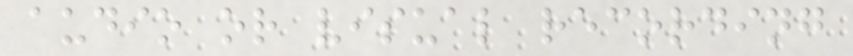audio or visual recording
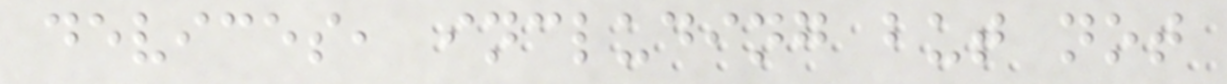devices, including but not
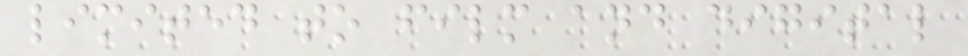limited to film and digital
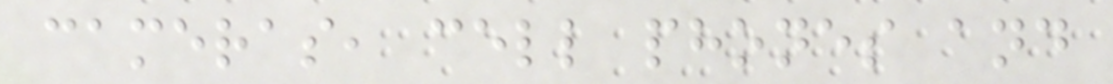cameras, cell phones and
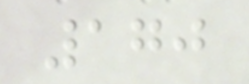170
